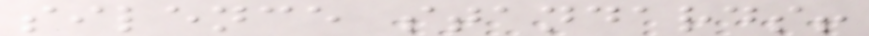silence standards!
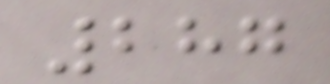287
